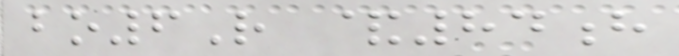bo6R &84h
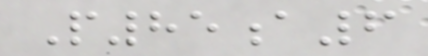P85a6
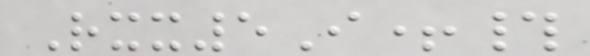Rxx5I+#
